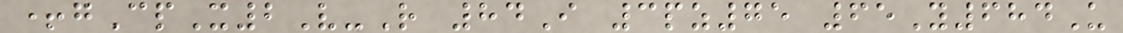+gCpX2V-R 84I 3pz75 65Y684U
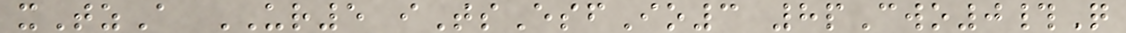xTzA UR5 iTsEsfIo3 8pCwo0#Q
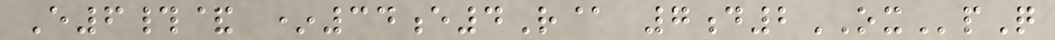E6#& *34e4R@ 7d2OXpQ
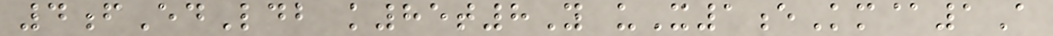4fEdLdb k85t8Y uX1eKm@1A
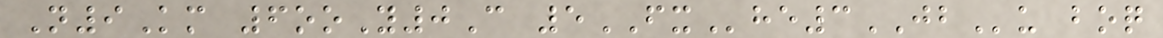N9Km 6ooY0C 5FXhe3JBu boq
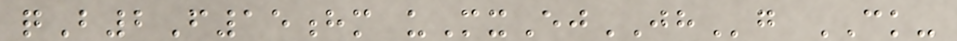qB2F15hm uMxEjJHg CK-
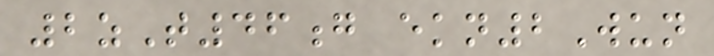2zT46g ekn2Wun
